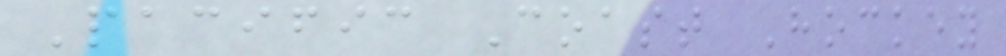Pacific Coast Hockey
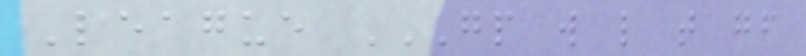League GP W L T GF
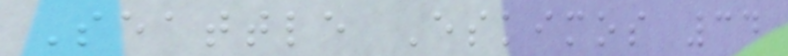Seattle Eskimos 34
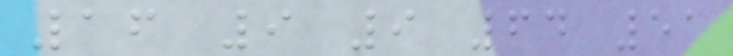16 9 9 64 51
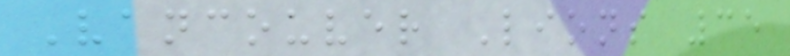Vancouver Lions 35
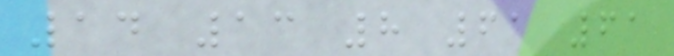14 13 8 61 61
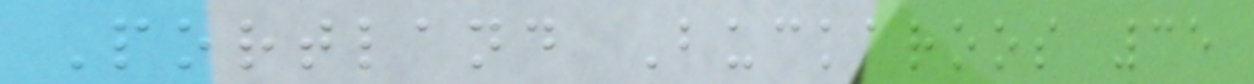Portland Buckaroos 35
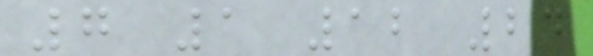7 1 12 24
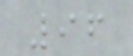96
